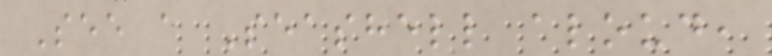See a Seashell aloud,
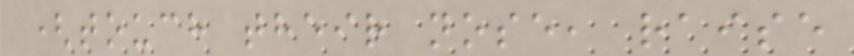(touch their nose, raise
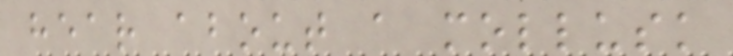hear about a mollusk
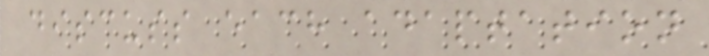discuss each adaptation
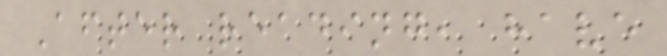After reading, have
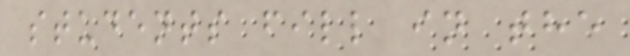students fill in the
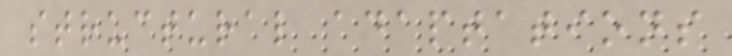structural adaptations
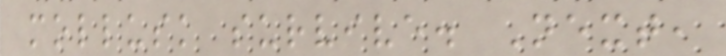mollusk survive. Next,
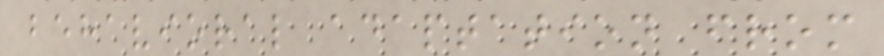behavioral adaptation from
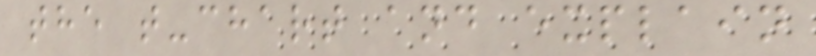the t-chart and explain
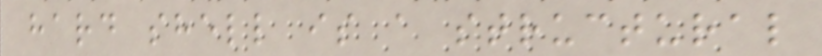hard shell is a structural
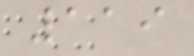119
